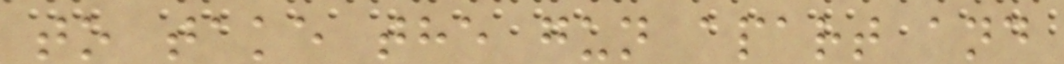to take the gun apart and
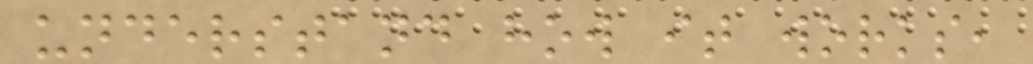understand how it works,
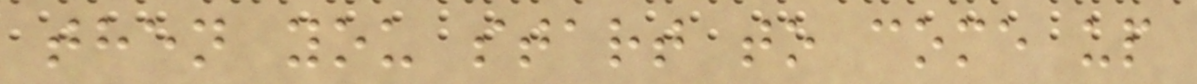then you start to come up
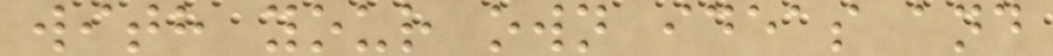with your own ideas and
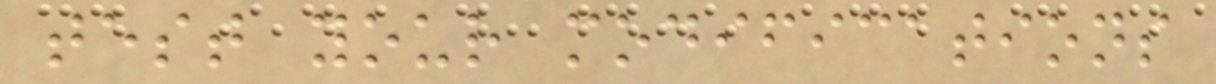test your modifications
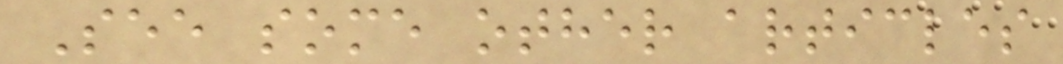See some other articles
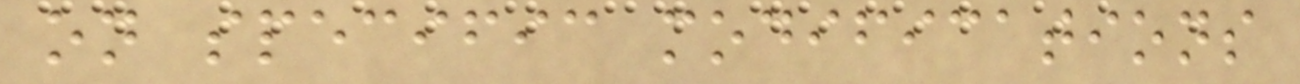on specific modifications
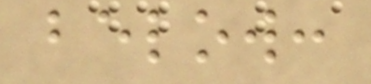below:
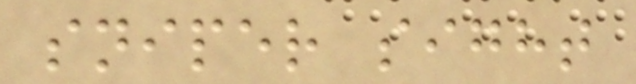sniper sight
